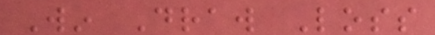Win Draw Loss
